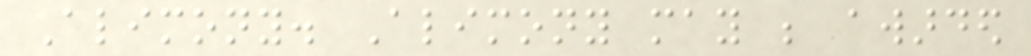Alimony. Alimony may be awarded
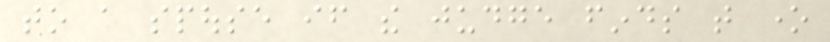to a spouse if the judge finds that one
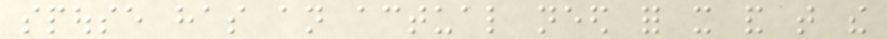spouse has an actual need for it and that the
